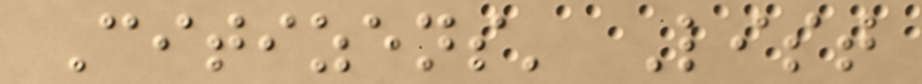Citizens' List
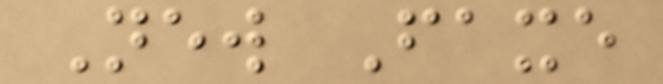New Faxe
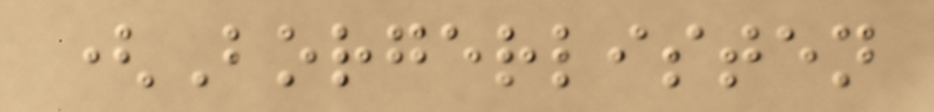(Borgerlisten
